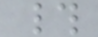#
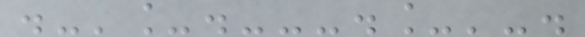.-'_.---._'-.
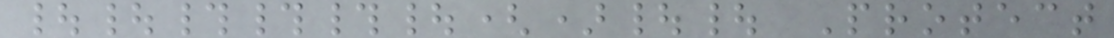||###|()|| Protect
